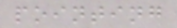pointing
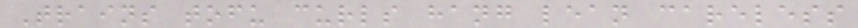Trains tofu curls hang lean careless
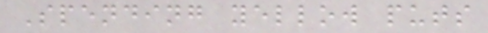Spending yellow puts
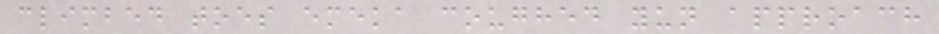climbed toes emeka coughed yun approach
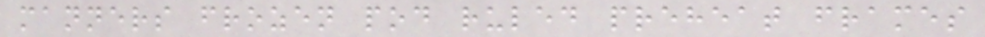manners frozen pod ruled preheat frames
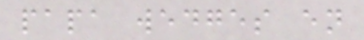papa wedges en
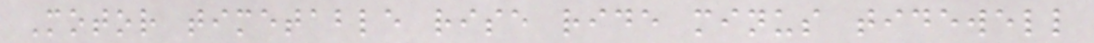Motor timetable rise ride minus tidewell
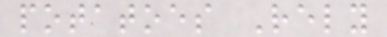potatoes Rely
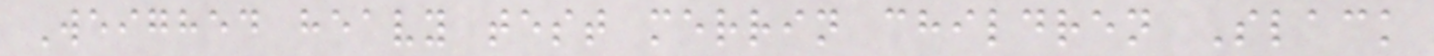Weighed heavy test merrin children Slack
